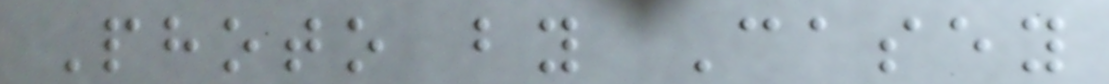Photo by Casey
